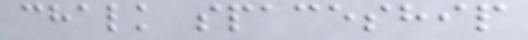chalk spaceship
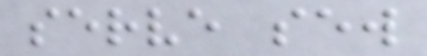serve sew
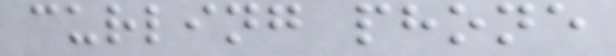curling phone
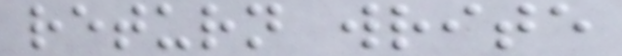return write
